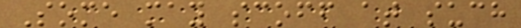Some may scoff at such
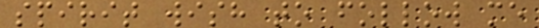spirit wish to follow me
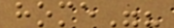home"?
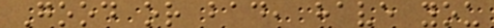Good or bad, have you
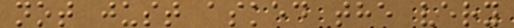not just asked the very
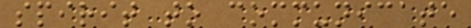spirit to communicate
